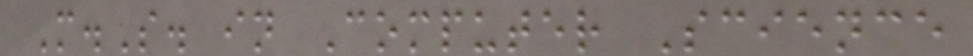M.S. in Computer Science
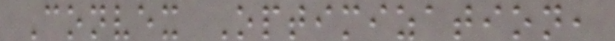Convex Optimization,
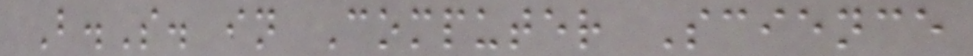B.S. in Computer Science
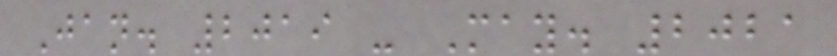Jan. 2019 - May. 2021
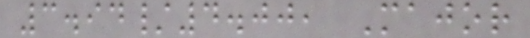3.94/4.00, Major
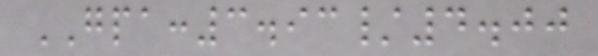GPA:3.93/4.00
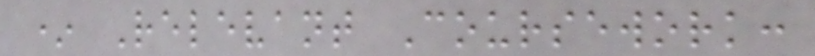* Relevant Coursework:
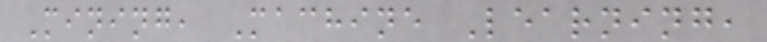Mining, Machine Learning,
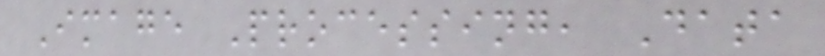Image Processing, Data
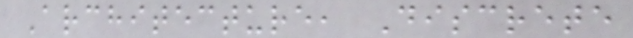Architecture, Discrete
